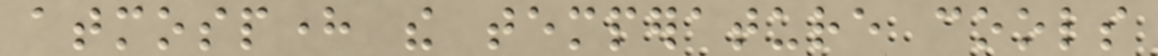atmosphere the temperature cools
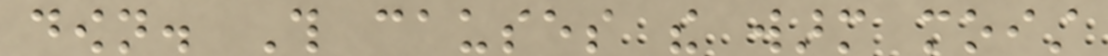down. This causes the warm moist
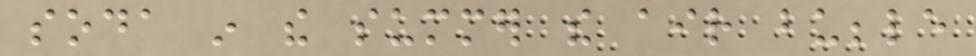soda in the summer the air bubble
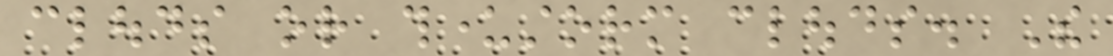clouds or thunderstorm clouds. The
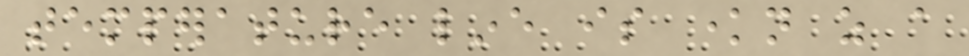temperature line is known as a
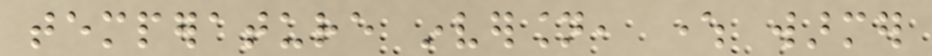temperature inversion, where warmer
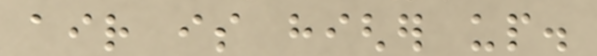air is higher up.
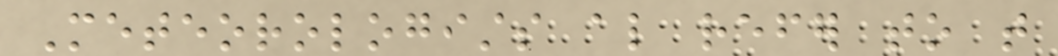Meteorologists also refer to that
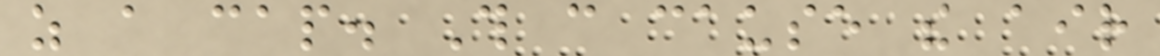as a cap. This can cause the air
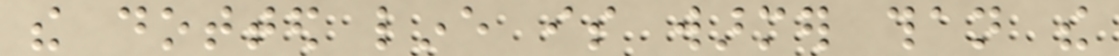the dotted line is warmer than the
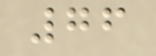76
